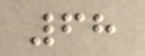68
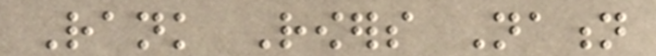Rank Rowers Nation
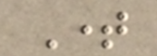Time
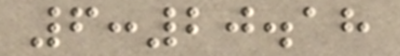6:20.18
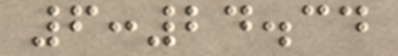6:24.34
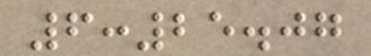6:25.07
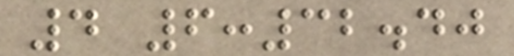4 6:32.40
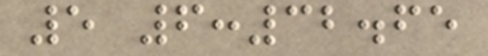5 6:32.65
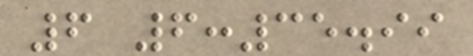6 6:35.99
